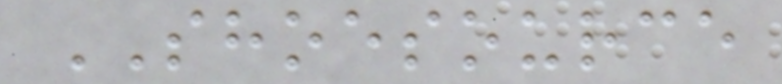SHOESOURCE
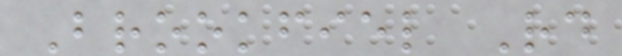Brookfiel Rd
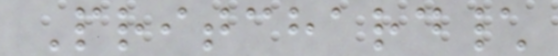Pritchard\
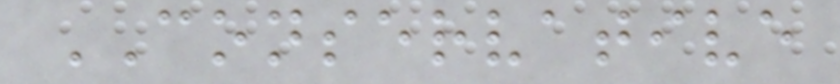CONSERVATIVE
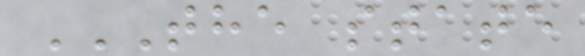THE STATE
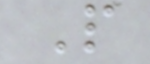P
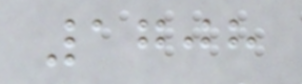1708
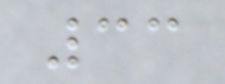33
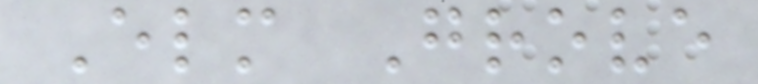Elm Grove
